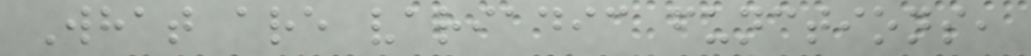What are variadic functions,
